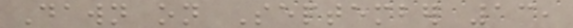Dawn on September 13,
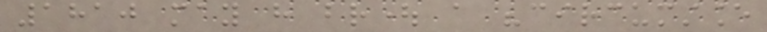1810 may have brought a "circumstance
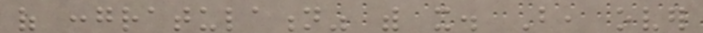of congratulation" with it. But, over
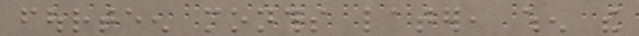fourteen months later, when the
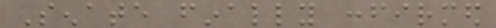Senate finally confirmed
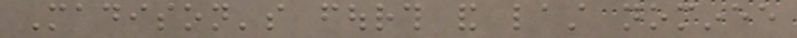Madison's fourth and last nominee
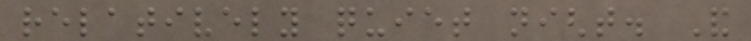relatively quiet night. And
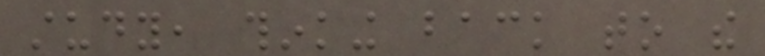study, thinking back to the
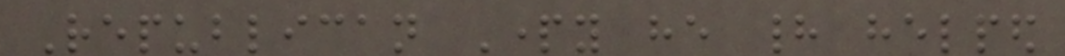Republican Party he had helped
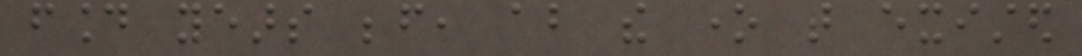found years before, about the one that existed
